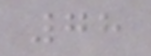78
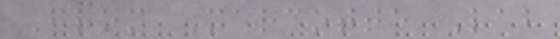From Marcotte Lab
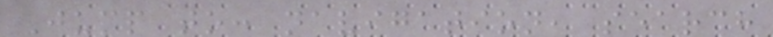Jump to: navigation, search
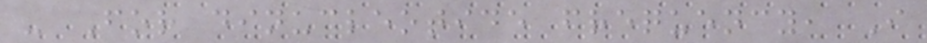- For dinucleotide frequency, I
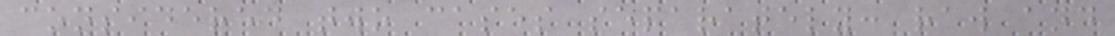considered two cases separately: raw and
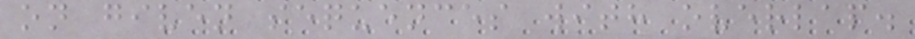on given sequences with overlap.
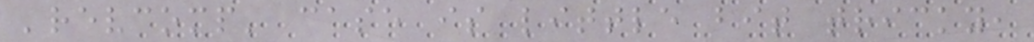'revcomp' case is little bit tricky,
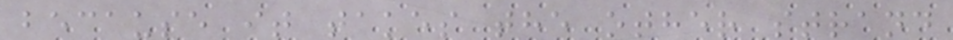because it takes the other strand
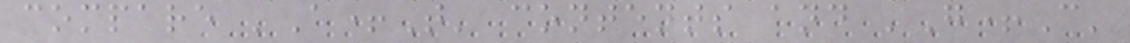compare 'A+T' contents and 'G+C'
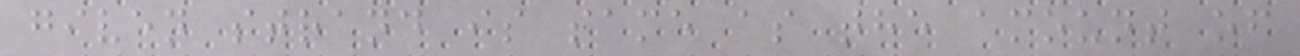given strand is same as the amount of
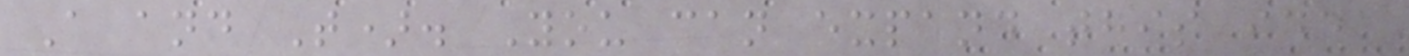A and T). You can expand this idea
